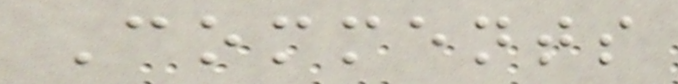Comments
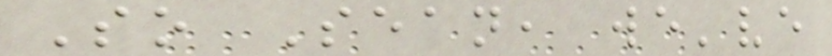So Sean, we've
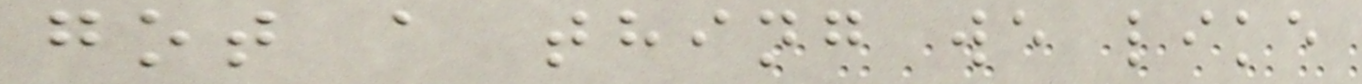got a thing we like
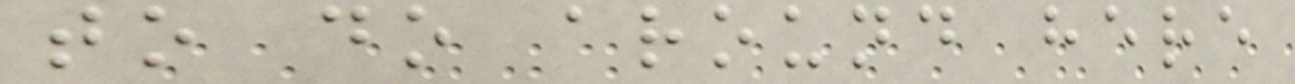to do around here
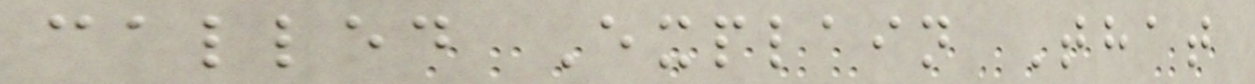called Explain That
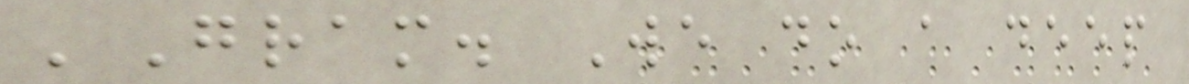'Gram. We do a deep
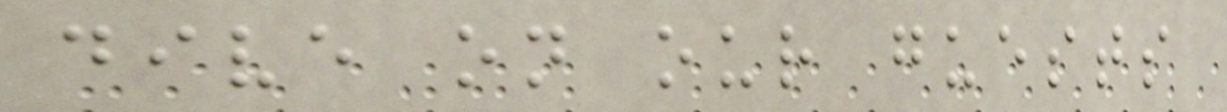dive on our guests
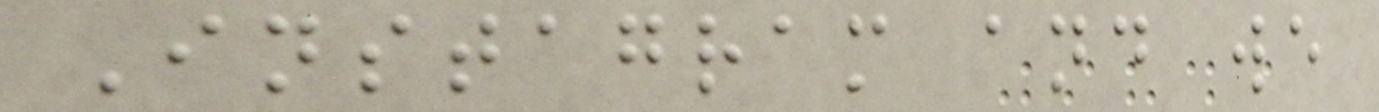Instagram and we
